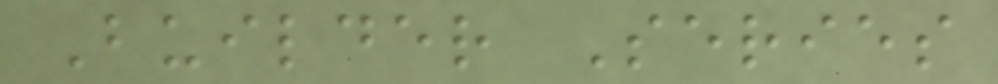Builder Series
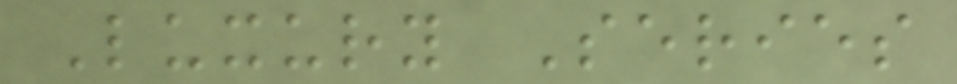Luxury Series
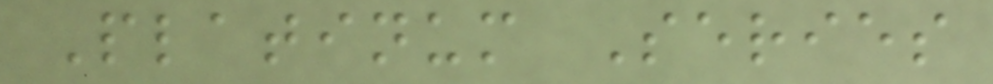Platinum Series
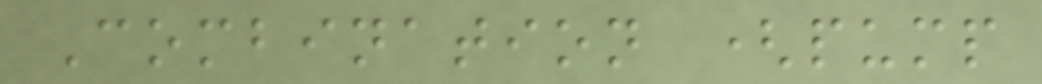Combination (pump
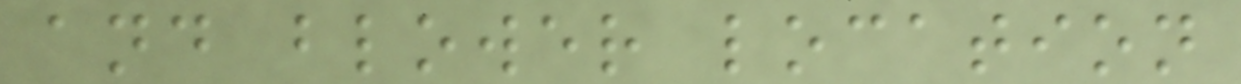and blower location
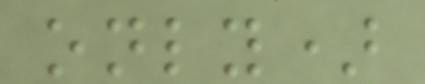only)
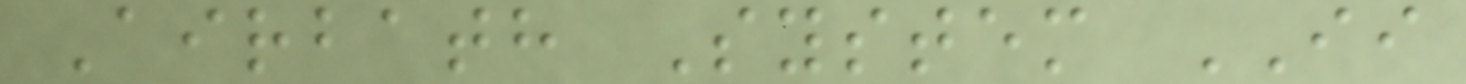Airbath System II
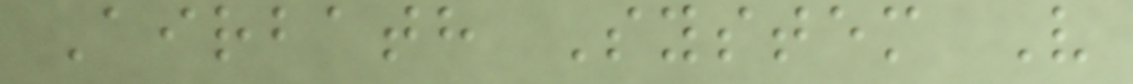Airbath System V
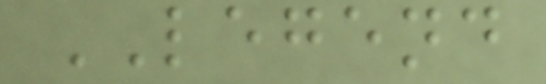LEGEND
